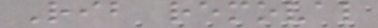Rib removal
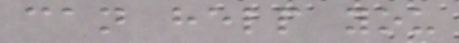can help you
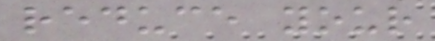reduce your
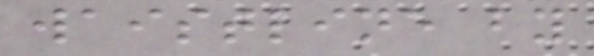waistline by
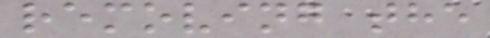removing the
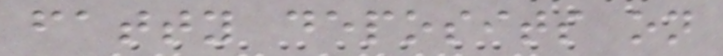fatty deposits on
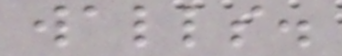walls.
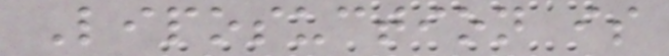Liposuction is
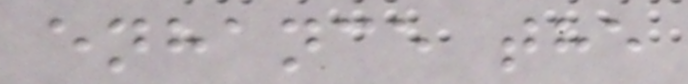enhance the
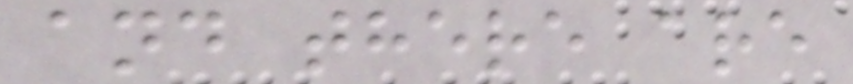and there are
